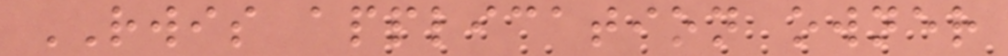RWIS application owner
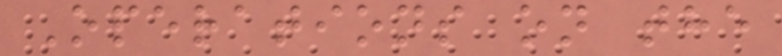Operations on the
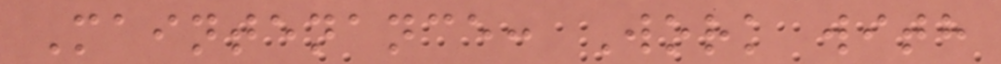Maintenance: Work with
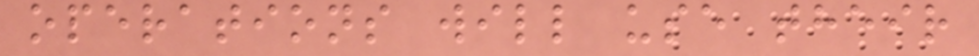operations will use their
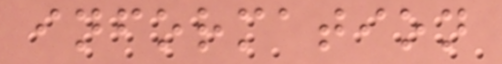information
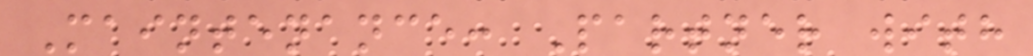Maintenance: Partner with
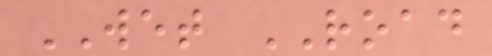WET ROAD
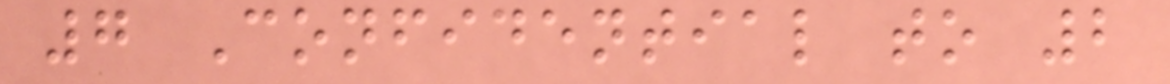7 Confidential to 2
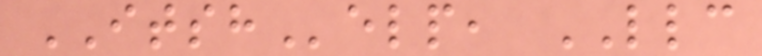ITSHelp, LLC
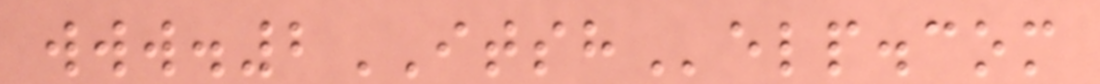www.2ITSHelp.com
